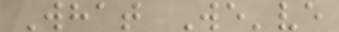What We've
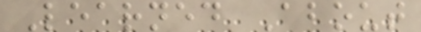Learned About
